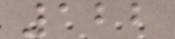122
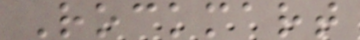Rockmart
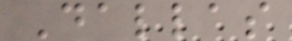Dallas
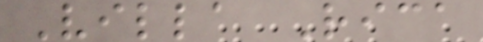Villa Rica
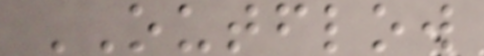OUTFLOW
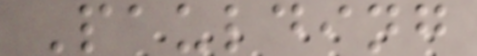Paulding
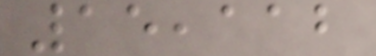15,112
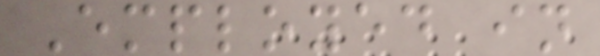Employed in
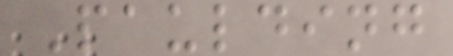Paulding
